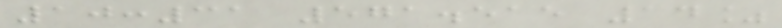10:31 571.515 14%
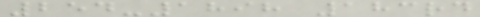254-1898 183rd
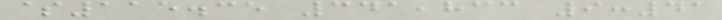$115.35 341,833 9:41
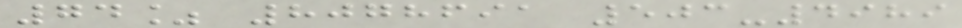74% 8078691 503-4989
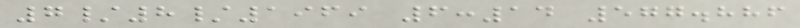7/8/1969 6:14 577.886
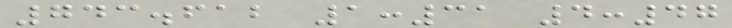743.612 1:31 4:47
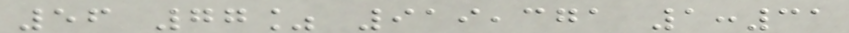56 77% 919,371 1:31
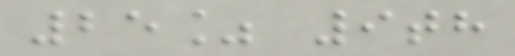25% 9th
